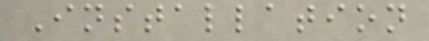Installation
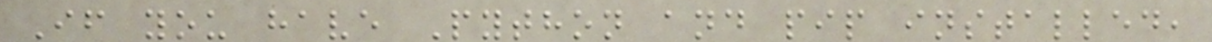If you have Python and pip installed,
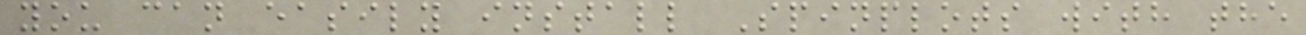you can easily install Spinplots with the
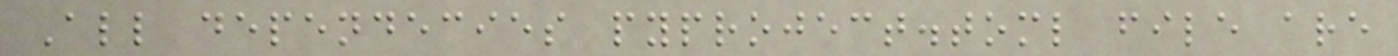All dependecies pyproject.toml file are
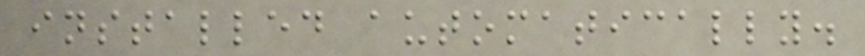installed automatically.
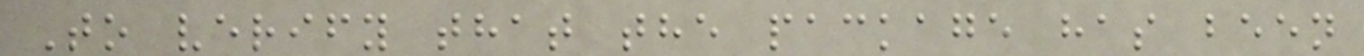To verify that the package has been
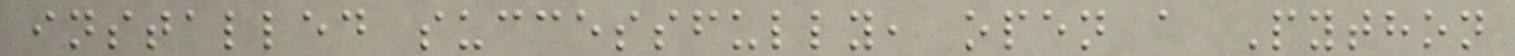installed successfully, open a Python
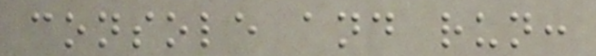console and run:
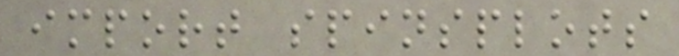import spinsplots
